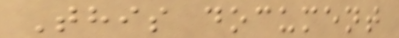This document
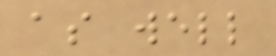as well
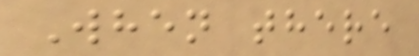When there
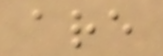are
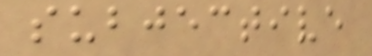subjective
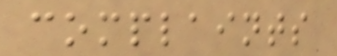complaints
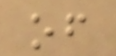of
